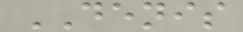DENIS
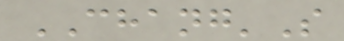CHANG'S
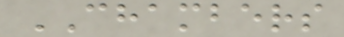CHAMBERS
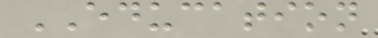EDUCATION
